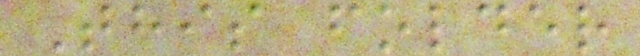This folder
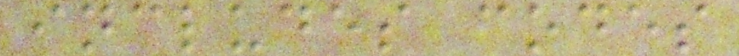includes codes
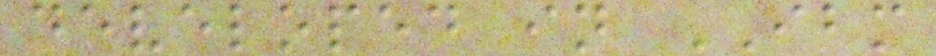developed in IBM
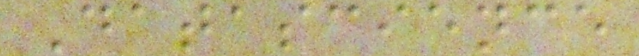Datascience
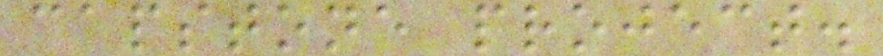capstone project.
